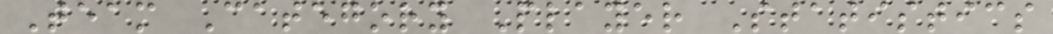Team Category Player Statistics
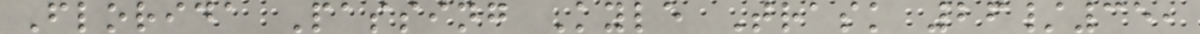Florida Passing Kyle Trask 26/35,
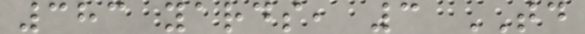383 yards, 3 TD
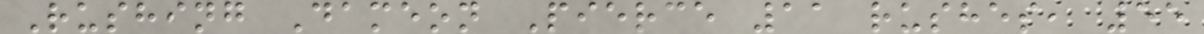Rushing Dameon Pierce 11 rushes, 55
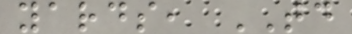yards, TD
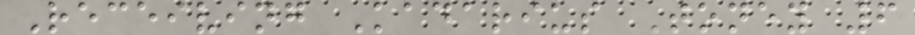Receiving Kadarius Toney 6
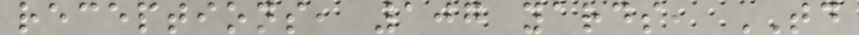receptions, 107 yards, TD
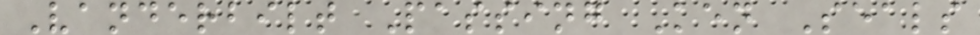Vanderbilt Passing Ken Seals
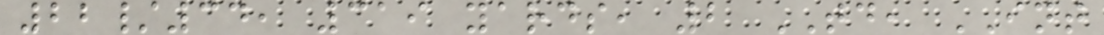22/34, 319 yards, 2 TD, INT
